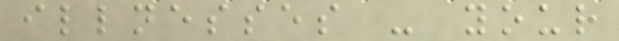illnesses - your
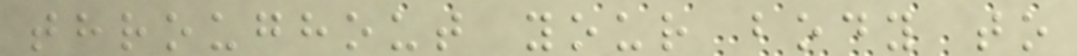throughout your body to
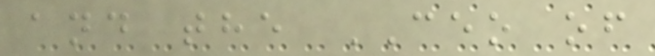and the CEO of
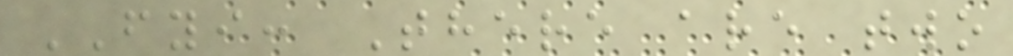FYI: There are two
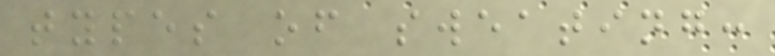types of sweating:
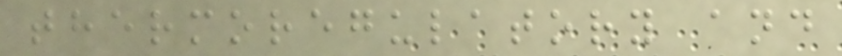thermoregulatory and
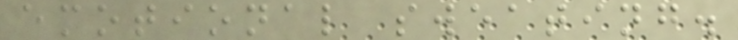emotional sweating.
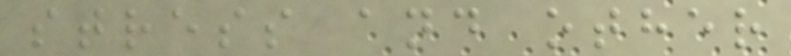stress and other
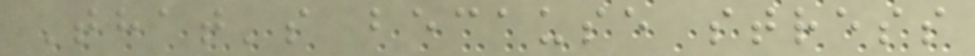That's because stress
